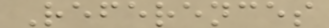References
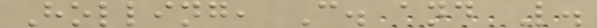Holling, C. and L.
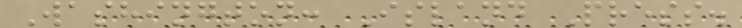Washington: Island Press.
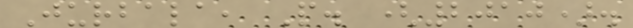Jurbala, P. (2010).
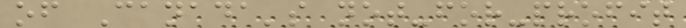of Canada's not-for-profit
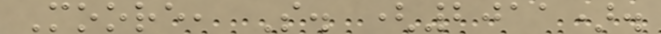Moore, S. (2011).
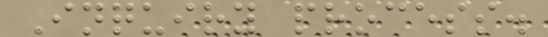Inquiry process.
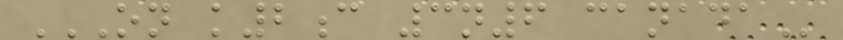ON K2C 3N6 CANADA
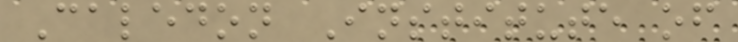Caledon Institute of
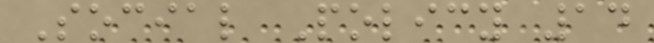Social Policy 14
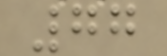77
